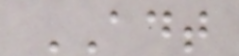ADT
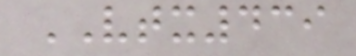VTX439
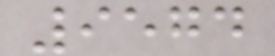9574
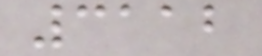3112
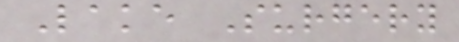Lake Surgery
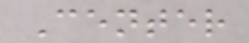Center
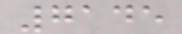7145
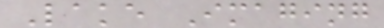Lake Imaging
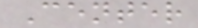Center
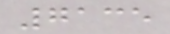7135
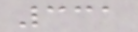331
